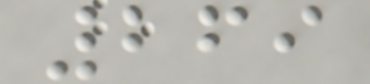269
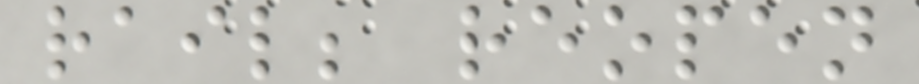rail; reopen
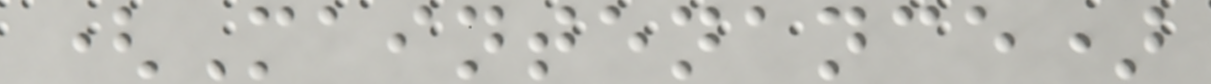(Maintenance)
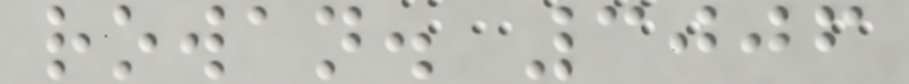rowan. 3006
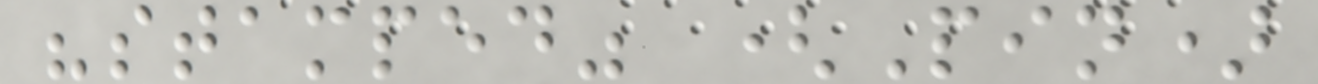"stamped" (Pin)
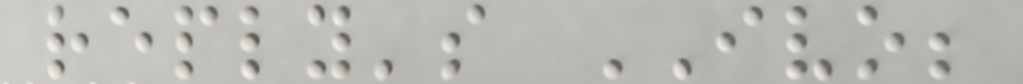reply's IVO;
